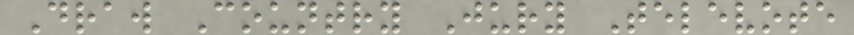Draw Country Jury Televote
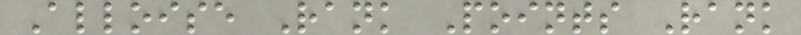Alloise Rank Points Rank
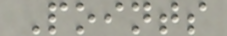Points
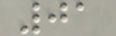01
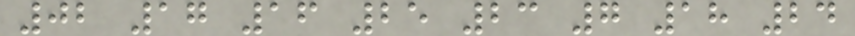02 17 16 25 23 7 18 24
